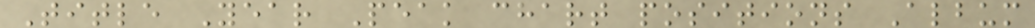Title Year Peak chart positions Album
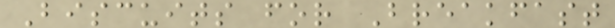Biscuits for Breakfast
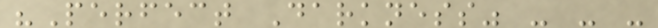"Perfect Darkness" - - -
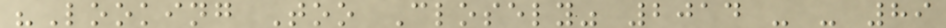"Looking Too Closely" 2014 - - 89
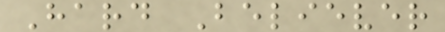Hard Believer
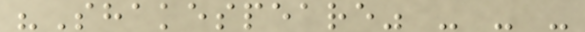"Shakespeare" - - -
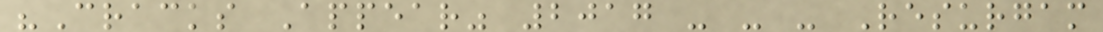"Cracks Appear" 2017 - - - Resurgam
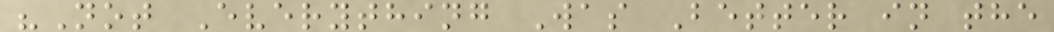"Not Everything Was Better in the
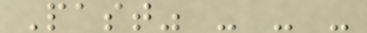Past" - - -
